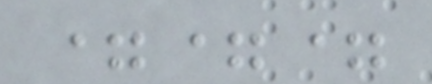===
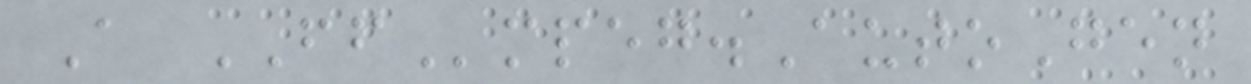A FFmpeg.AutoGen
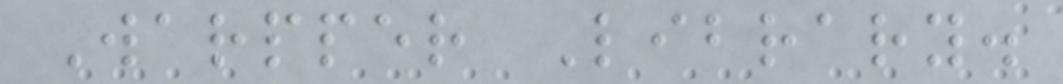Warpper Library.
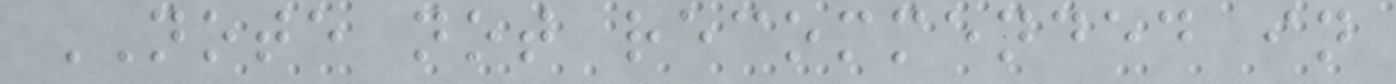NOTE not recommended in
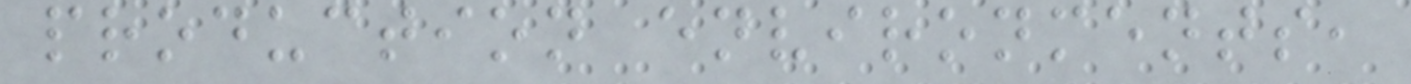production environments,
